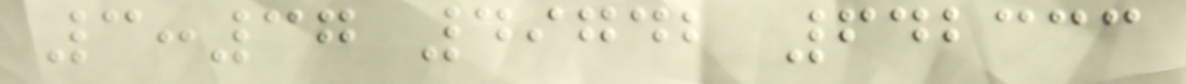3:37 49742 642333
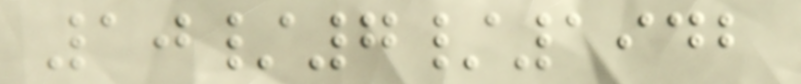10/7/1942
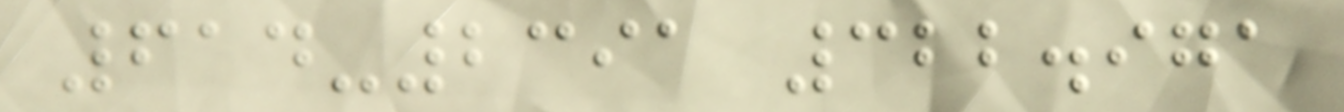614-2391 322.971
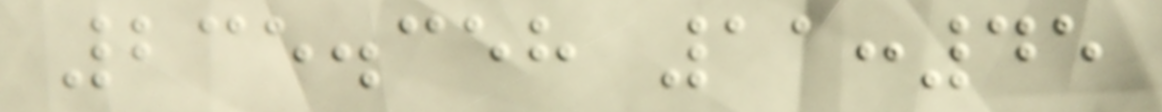235.358 11:45
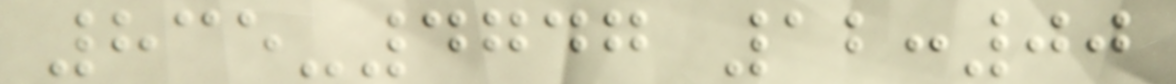835-4747 12:00
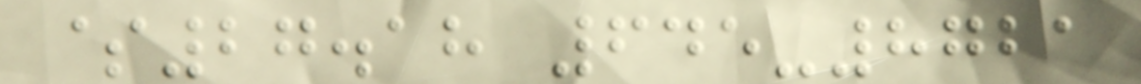$27.18 645-8721
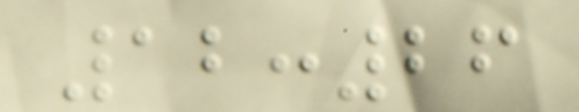12:26
